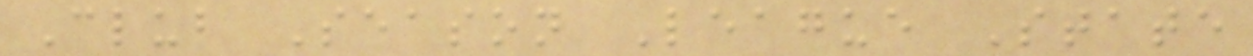Club Season League State
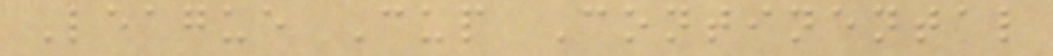League Cup Continental
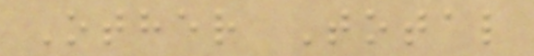Other Total
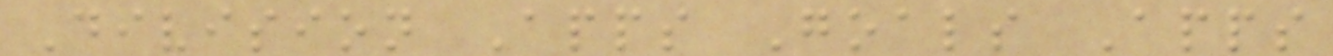Division Apps Goals Apps
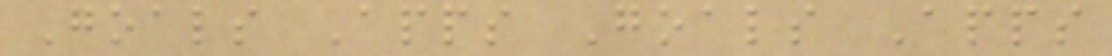Goals Apps Goals Apps
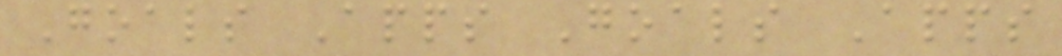Goals Apps Goals Apps
